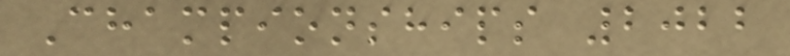Championships 2022
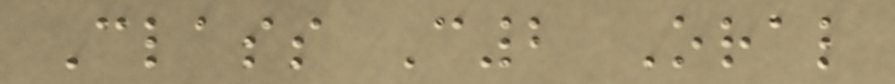Class C2 Oral
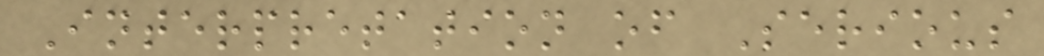Interpretation of Serious
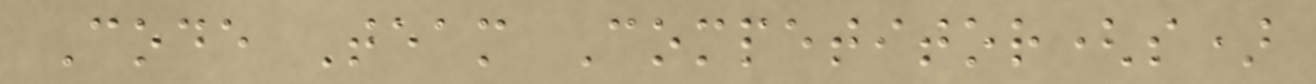Code Team Competitor(s)
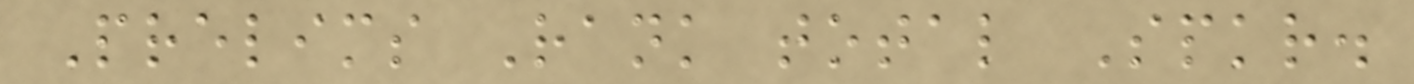Prelims Rank total Spkr.
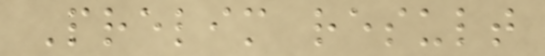Prelim result
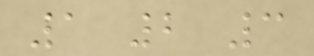1 2 3
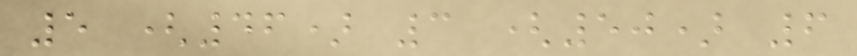5 (46) 3 (50) 6
